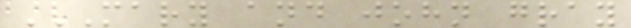MARY AND JOHN GRAY
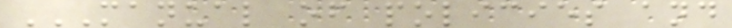MANUAL OF POLICIES AND
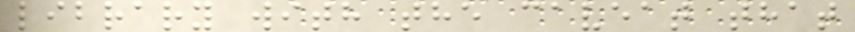library with the caveat that
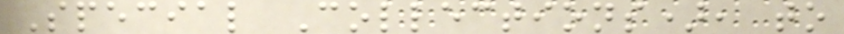Special Collections), to
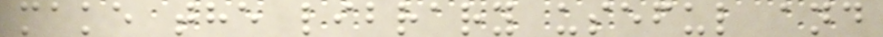make the library useful and
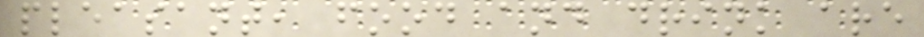pleasant, food and drink are
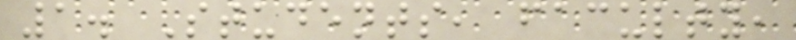1. Students, faculty,
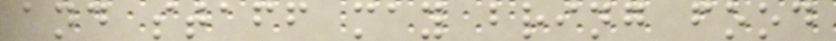and staff may bring food
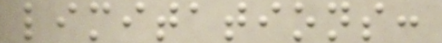limitations:
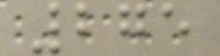275
